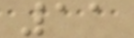11
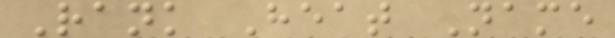Rank Heat Name
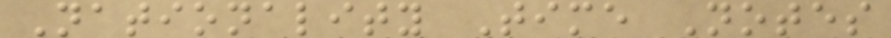Nationality Time Notes
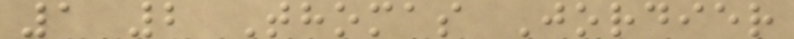1 2 Thomas Jordier
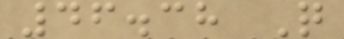46.38 Q
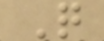Q
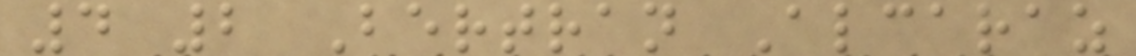4 2 Bertran Alcaraz
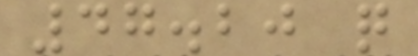47.20 q
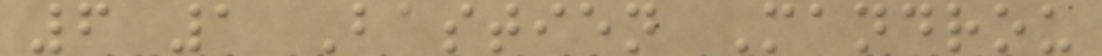6 1 Bastien Mandrou
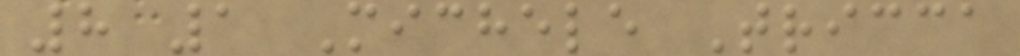8 1 Michele Tricca
